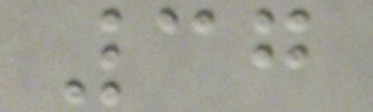37
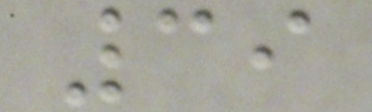39
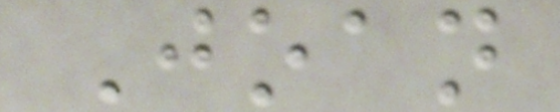Joan
